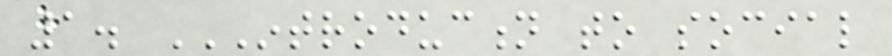1. INTRODUCTION TO SOCIAL
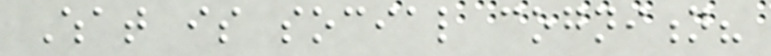What is social cognition?
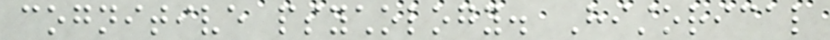cognitive psychology. Historical
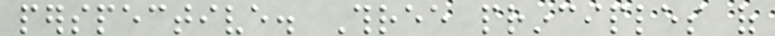perspective. Three principles of
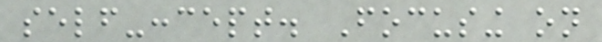self-concept. Focusing on
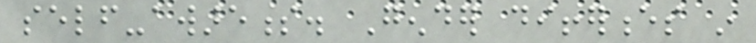self-awareness. Gender differences in
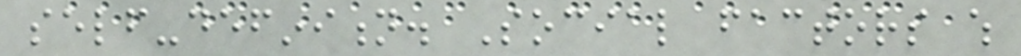self-definition. Social factors which
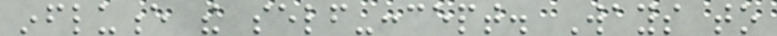influence the self-concept. Ways to
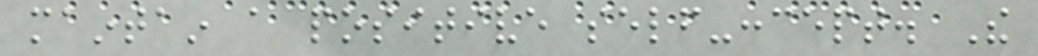maintain a positive self-concept. The
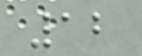12
